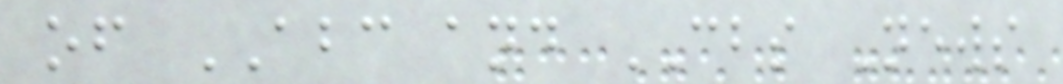of ABC and CBS News
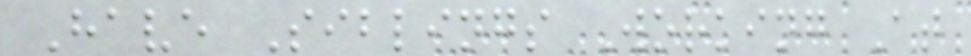Have Siblings Working At
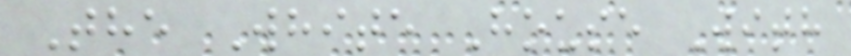The White House With
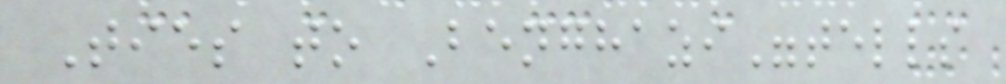Ties to Benghazi"tells
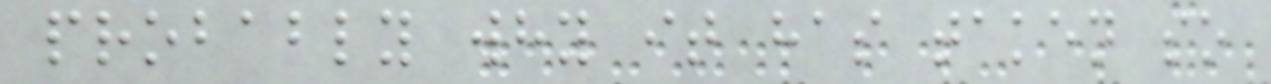probably why it has taken so
